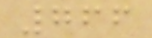766
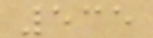535
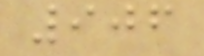906
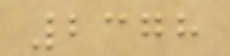2378
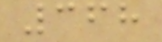368
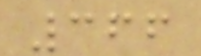366
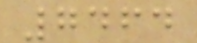7464
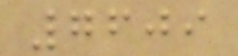7609
